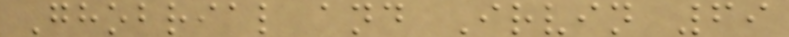Ghobrial and Irvin 69
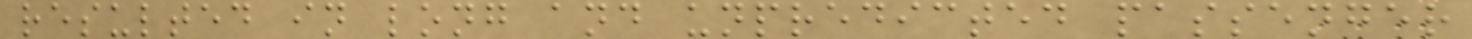resulted in long and unpredicted passenger
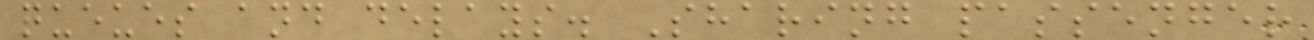queues and delays. Sharing passenger
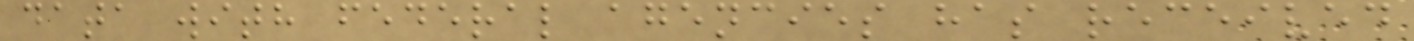data with federal agencies has received
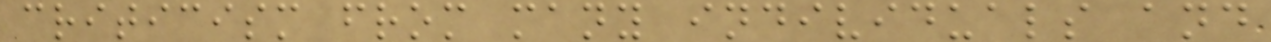criticism from many individuals and
